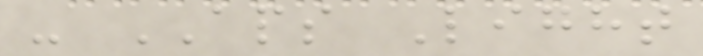- APS Light
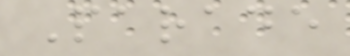Parade
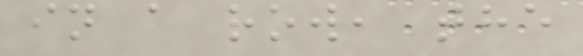in a row, the
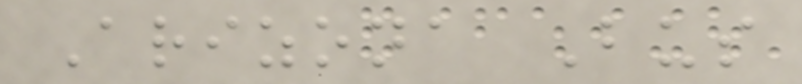Arizona Bus
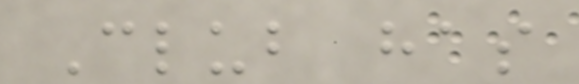Club has
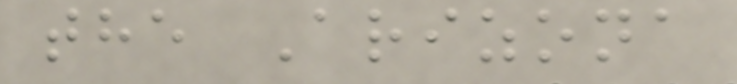the Arizona
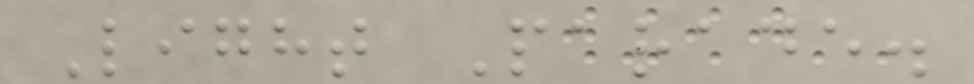Light Parade.
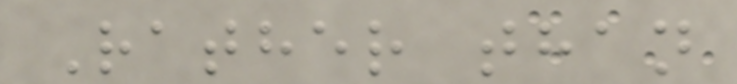Rather than
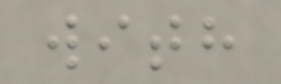with
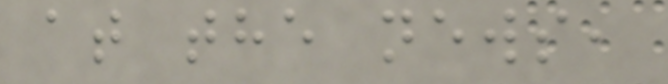at the news,
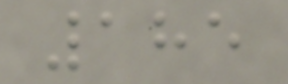185
